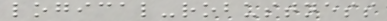logical-robustness
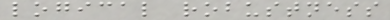logical robustness
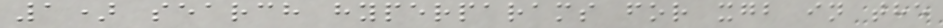1) search hyperparams for xgb in the
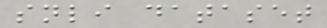snli dataset
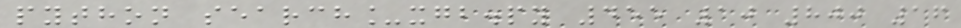python search_xgb.py 455 10 800 16
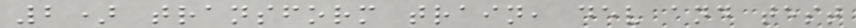2) transform train, dev and test
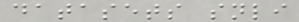datasets snli
